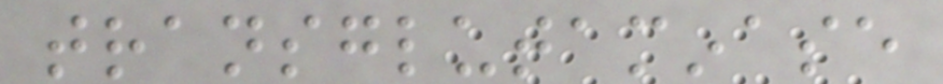transglutaminase
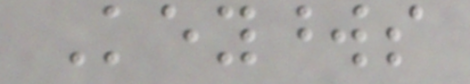Keywords
